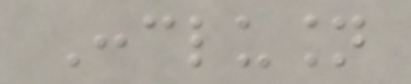Conclusion
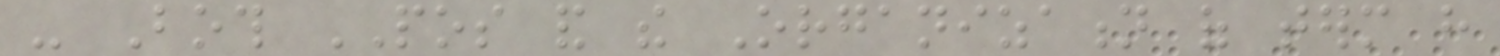- Both POS and the Organization of term have
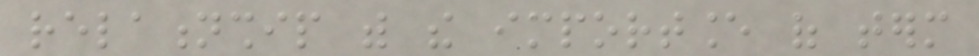relationship with the importance of term
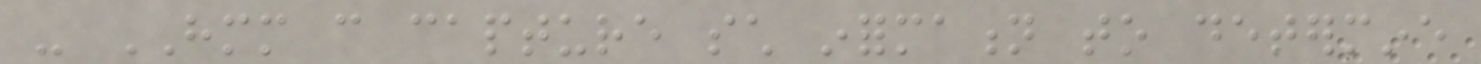- HMM can capture such information to determine
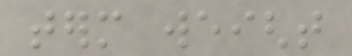term weight
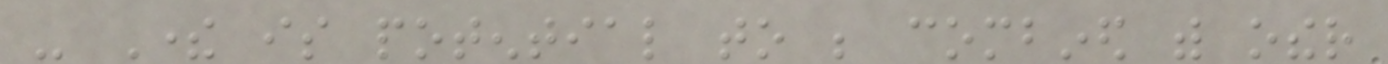- There is potential to be combined with other
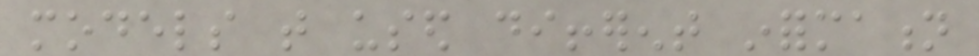models that used different information
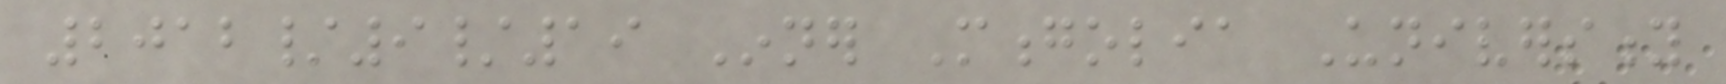2012/9/19 Inner Mongolia University
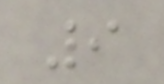9
